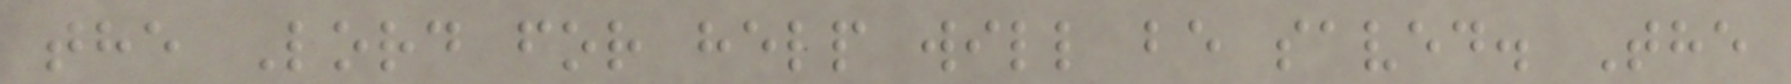the Lord for help will be saved. The
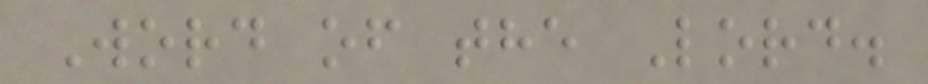Word of the Lord.
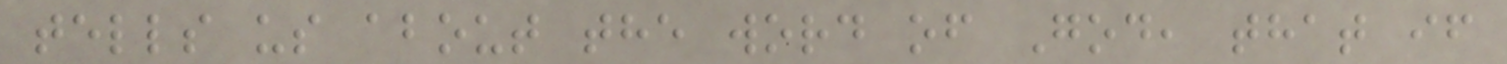tells us about the word of God, that if
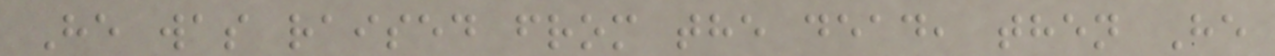He was raised from the dead, then He
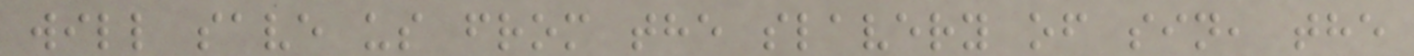will save us from the slavery of sin, the
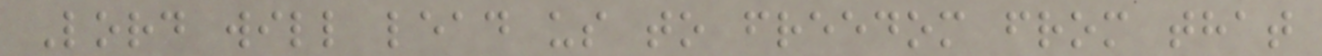Lord will lead us to freedom from that
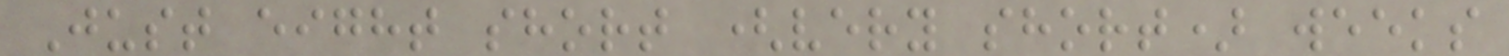Just eight short (very short) weeks
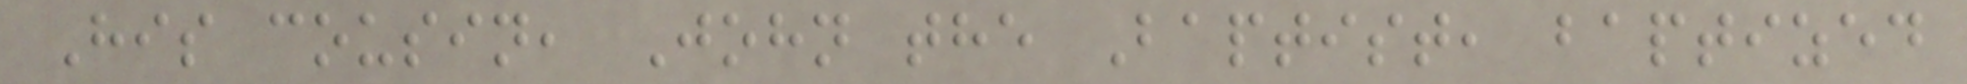His cousin, John the Baptist, baptized
